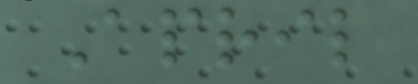April
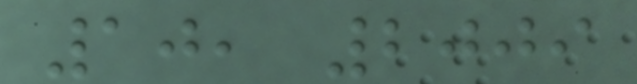10, 2009
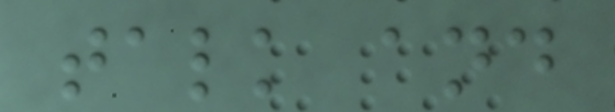talk and
